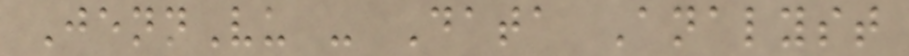JennVu - Data Analyst
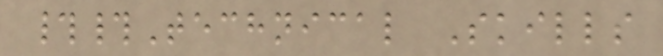##Technical Skills
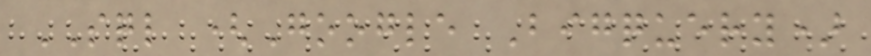SQL (Google Bigquery)
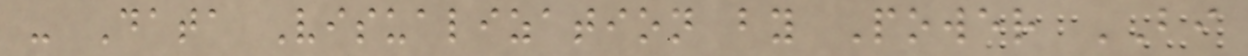- Data Visualization by Power BI
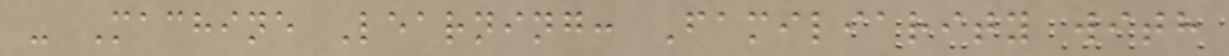- Machine Learning: Familiarity with
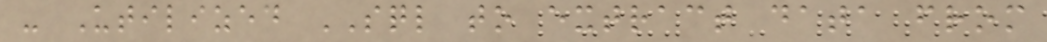- Utilized SQL to extract data from
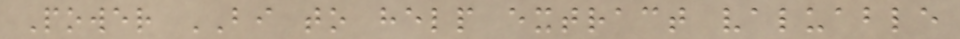Power BI to help extract valuable
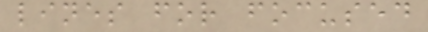lines for focused
